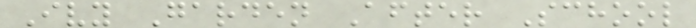Ivy Garden After School
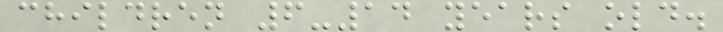children 6-14 years old.
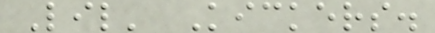Lil' Kickers.
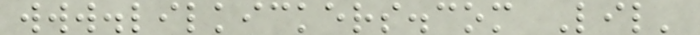www.lilkickers.com Lil'
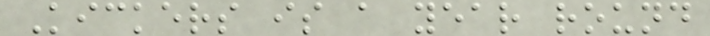Kickers is a year round
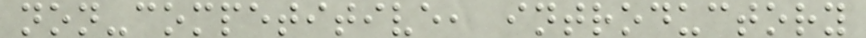non-competitive, introductory
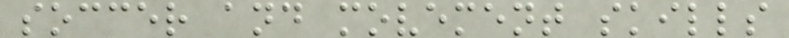soccer and movement skills
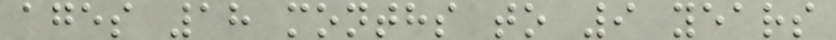ages 18 months to 9 years
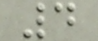4
